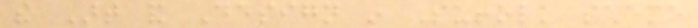the Art and Design in Suffolk scheme
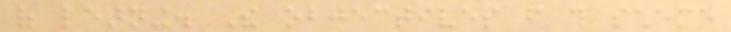of learning. The objectives from this scheme
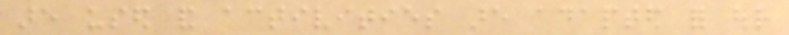are used and activities are adapted for our
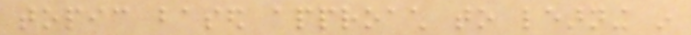topic based approach to learning in
